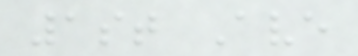1st Ave
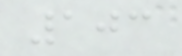103
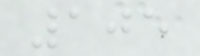105
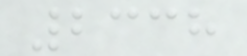2338
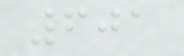601
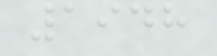1948
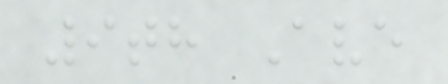9th Ave
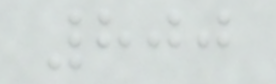800
